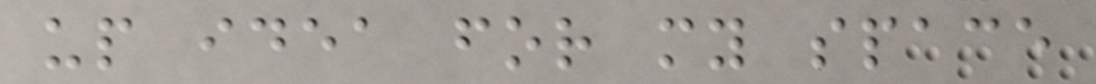up idea for my space
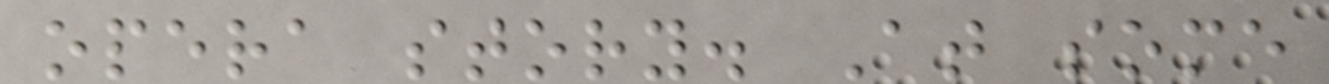opera story. At some
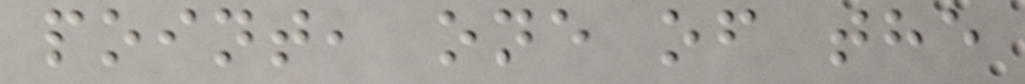point, one of the
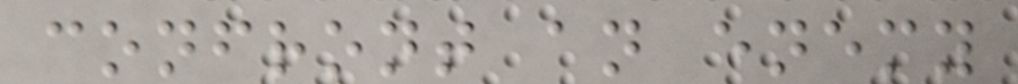confront an enemy
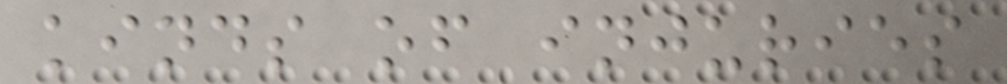kinds of injuries
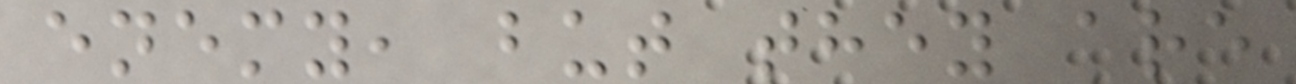enemy, but they are
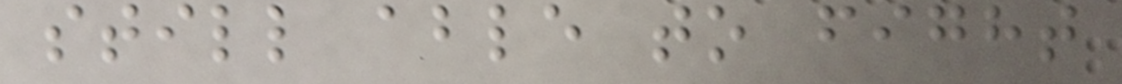still able to fight
